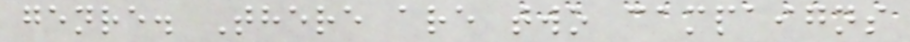genre. There are two campaigns
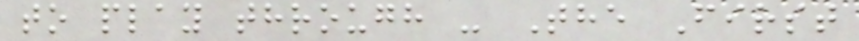to play through - The First
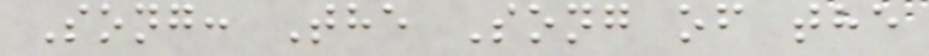Song: The Song of the
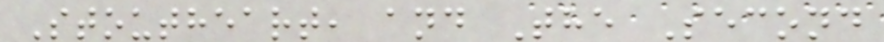Stoutheart, and The Second
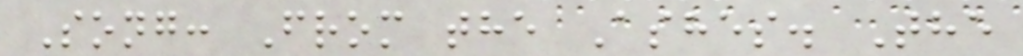Song: From the Ashes. The
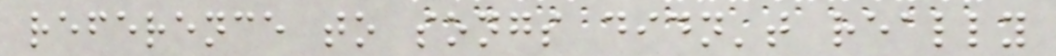reference to songs didn't really
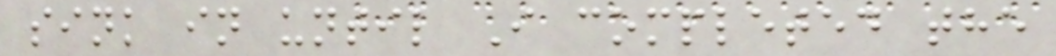sink in until I completed the
